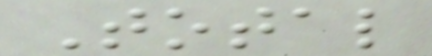Total
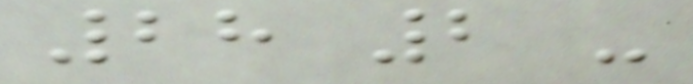28 2 -
